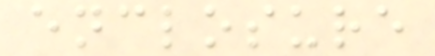enclosure
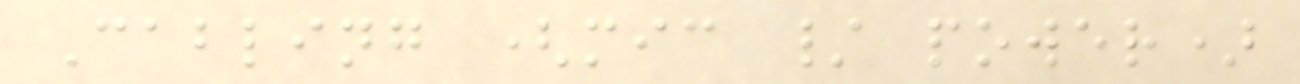Cabling (mic / power)
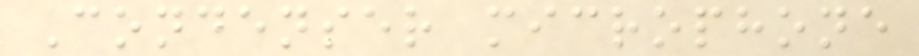Condenser microphone
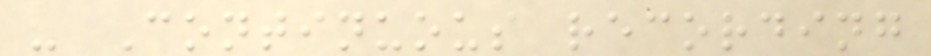- Continuous recording
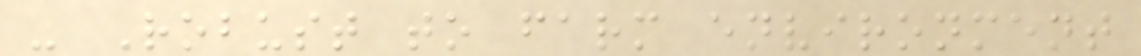- Robust to farm environment
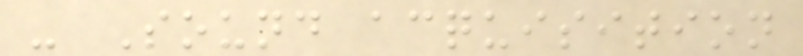- Sound acquisition
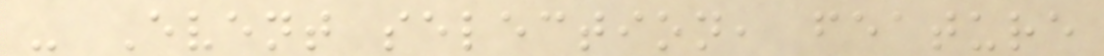- Event selection, feature
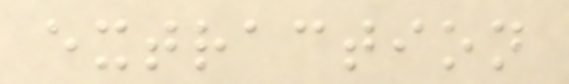extraction
